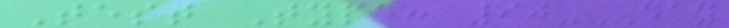Test Type: 90-DAY
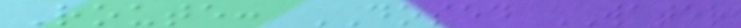Route: DOSED WATER
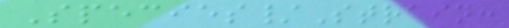Species/Strain:
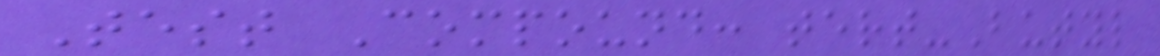Test Compound: tert-Butyl
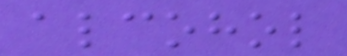alcohol
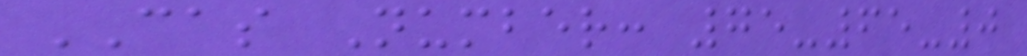CAS Number: 75-65-0
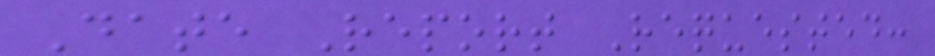Date Report Requested:
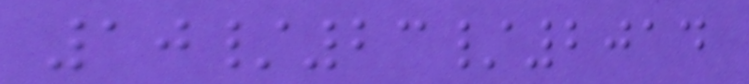10/23/2014
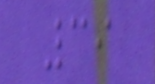39
